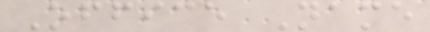Office Name
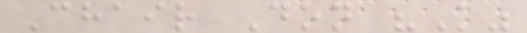Chair Don "K"
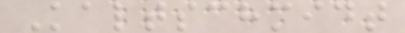Kaltschmidt
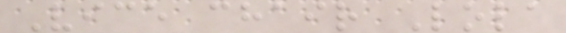Vice chair Lola
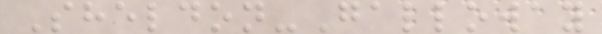Sheldon-Galloway
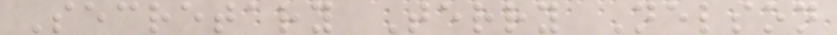Secretary Terry Nelson
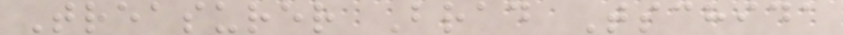Treasurer Brad Tschida
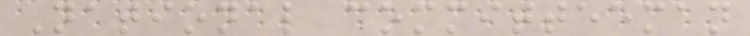National committeeman
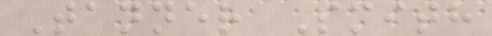Tanner Smith
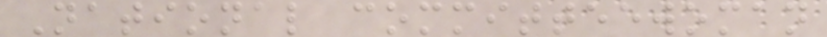National committeewoman
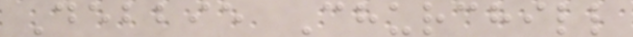Debbie Churchill
